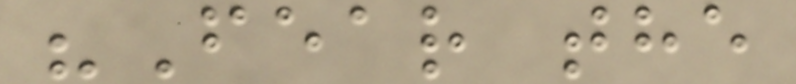"Fear the
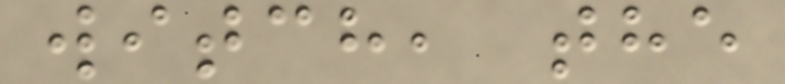witch, the
